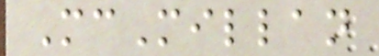McMillan
